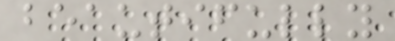beautifully
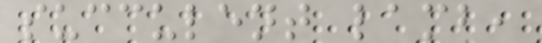succulent lamb,
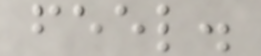feel.
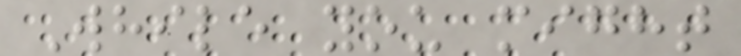While you might
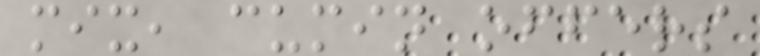mix, cumin offers
